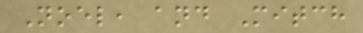Noel, and Mitch
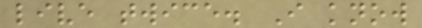live twice. I know
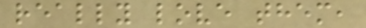really love them,
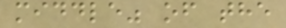middle" of the
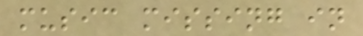music missing in
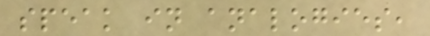speak in analogies,
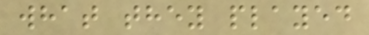what they played
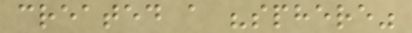created a "sphere"
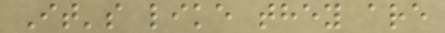It's like they are
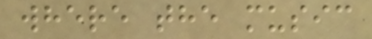where the music
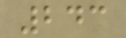243
